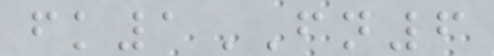fk1FN6
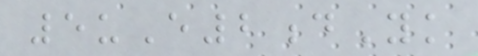5uE2dYk
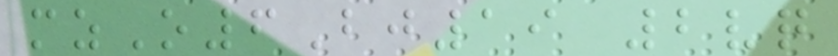mzO6Bj19 2vq
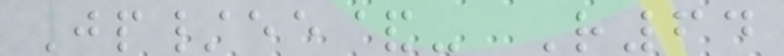Jp/ee&- R64
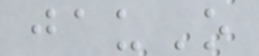jauO
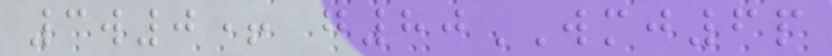3w0+ g80WMJ6p
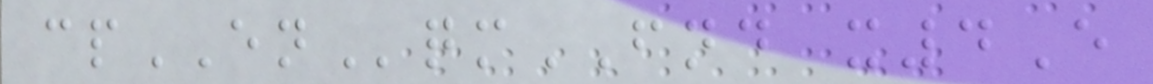cpENqmFND x4E
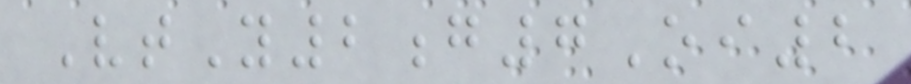VtY2g7Oi2
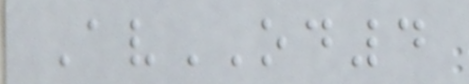AvOD4
